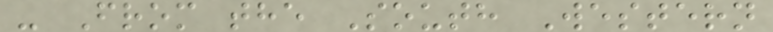- From the South Western
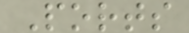Ports
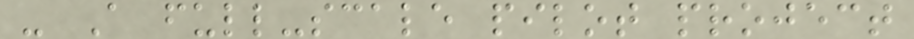- A full-scale pilot project
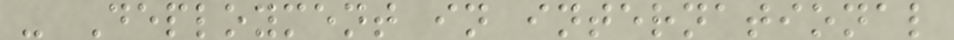- Deployment in international
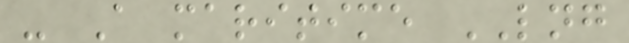- A maritime LNG
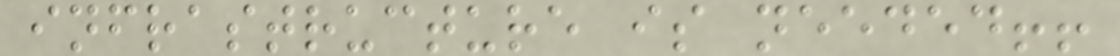infrastructure is needed!!
